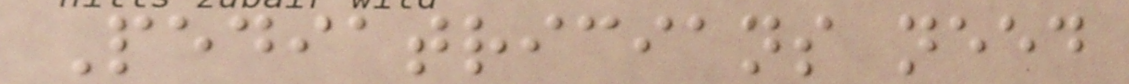Pediatricians need
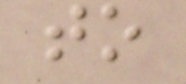to
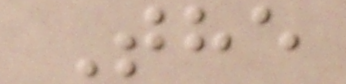The
